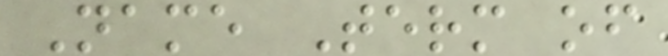Name Term of
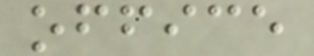office
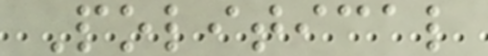Political
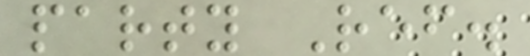party Ref.
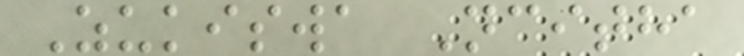Zukiswa Ncitha
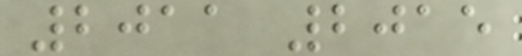2011 2015
